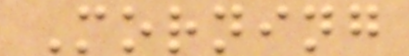Morning
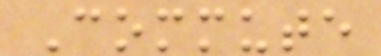Commute
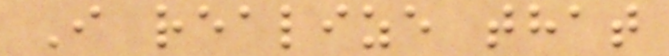I realize that
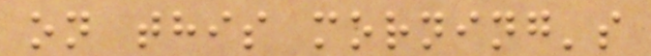on this morning's
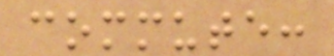commute:
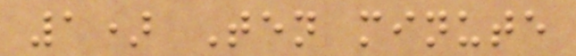1) Ten minute
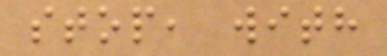stop, with
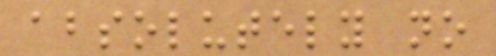absolutely no
